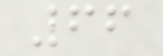66
